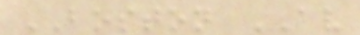BOSTON AV
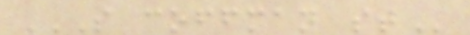S COFFMAN ST
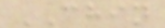CHIN
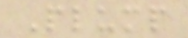Plump
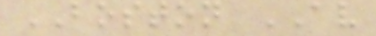BOSTON AV
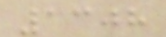1308
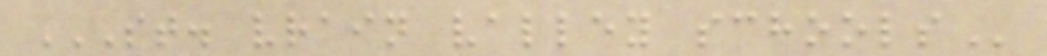ST. VRAIN VALLEY SCHOOLS
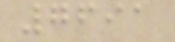7691
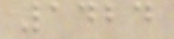1424
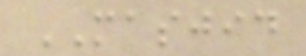MASJID
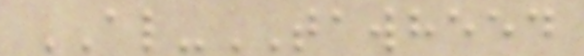AL-TAWHEED
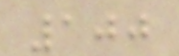100
